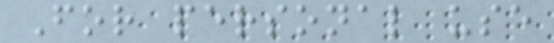For personal use
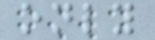only
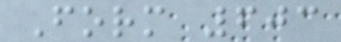Form 603
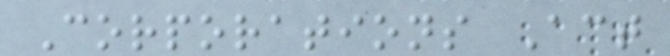Corporations Act
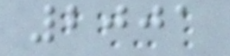2001
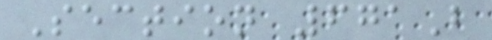Section 671B
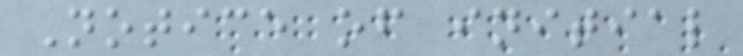Notice of initial
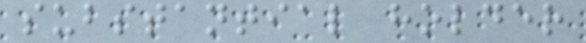substantial holder
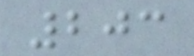203
